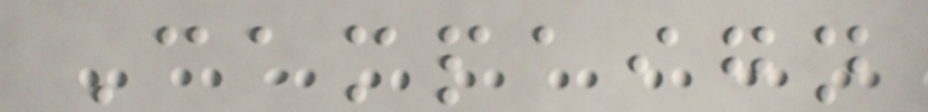Campaign
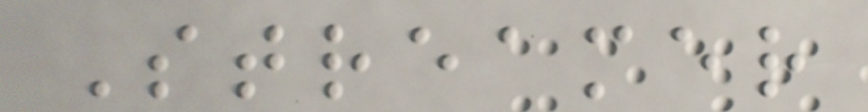Streamer
